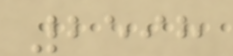2598
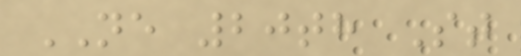NE 20th St
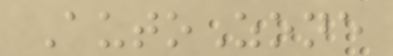AutoZone
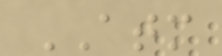ATM
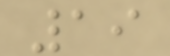19
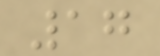17
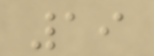19
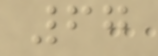67
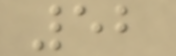52
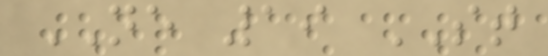NE 19 ST
